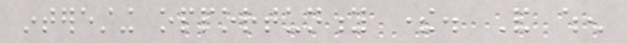interesting opportunity there. And when
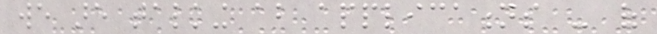we are talking about applications - of
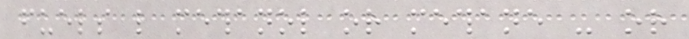fuels like methanol or methane - or
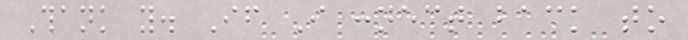Thank you. If I connect back to
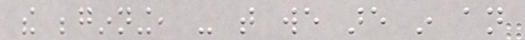the beginning, - that we are in an
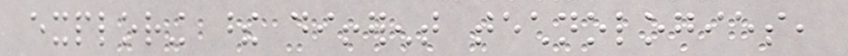exploring these different technologies,
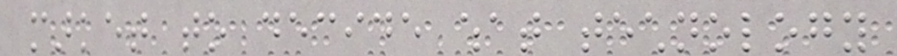market to decide what technology
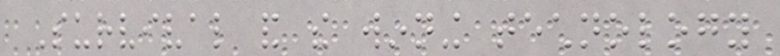Survival and the winning technology
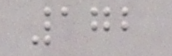172
